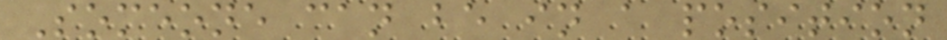Someone can be in a position
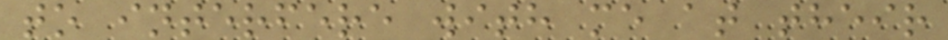to interfere with me at their
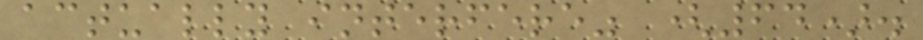actually interfere" (64).
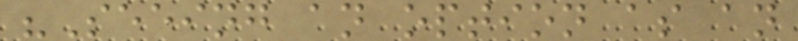"Seeing an option as an
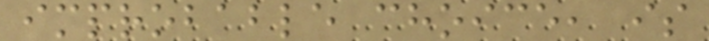improbable choice, is
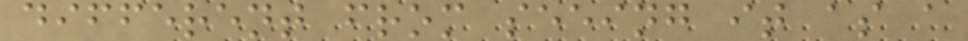different from seeing it as a
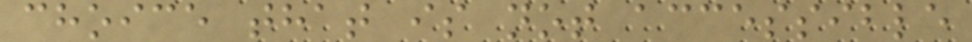choice that is not accessible
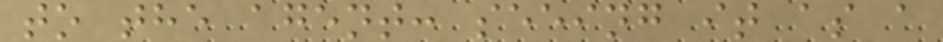to the agent: seeing it as a
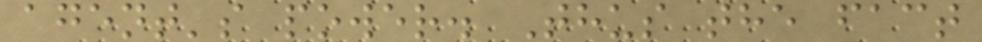agent's power. Thus the fact
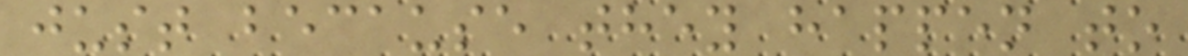just because they happen to
